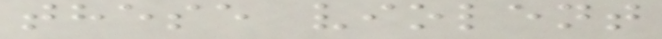these violent
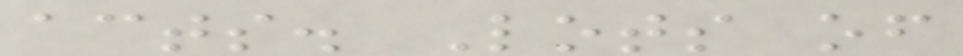acts. Lots of
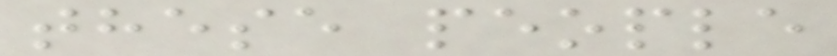these people
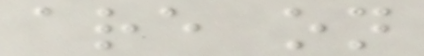are on
